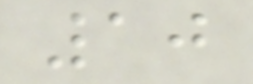10
